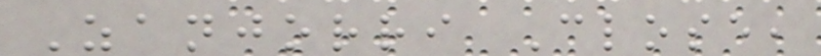Zanjorri Close,
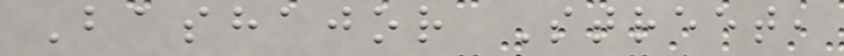Bashajor Street,
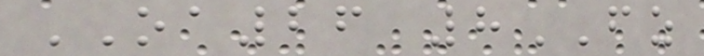OA26 8FZ
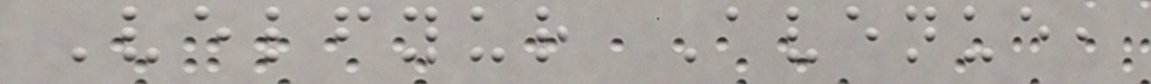Velfyur Avenue,
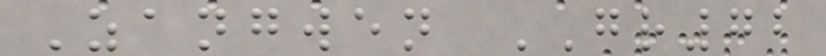Zangwen GR72
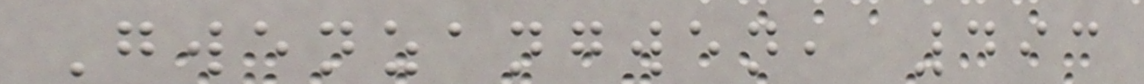Gwenzangwen, 493
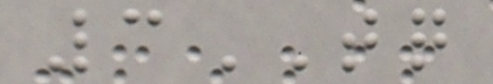3TQ
